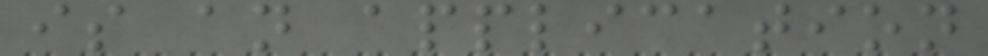is an application
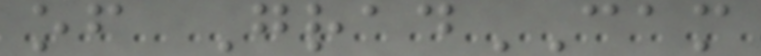of GradCAM
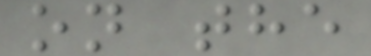on the
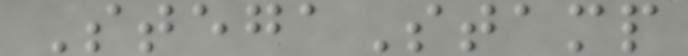StegaStamp
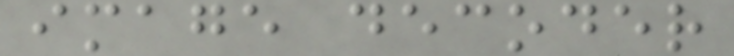image decoder
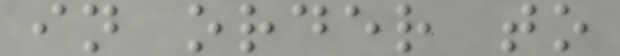in order to
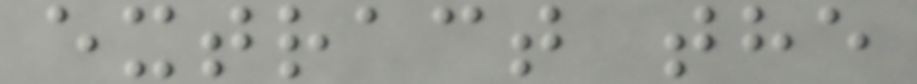extract the
